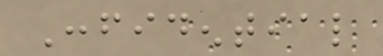Confidential
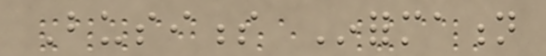Business Information
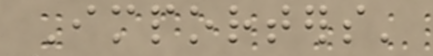Importers'
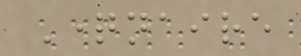Questionnaire
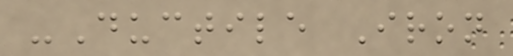-Ductile Iron
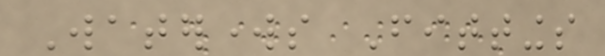Waterworks Fittings
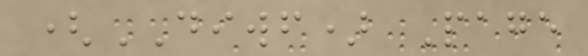(DIWF) Page
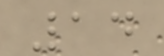14
